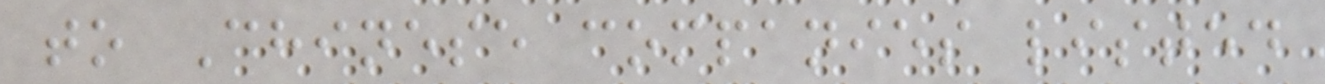to Chinese companies listed
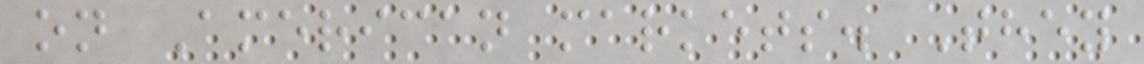on American markets. They
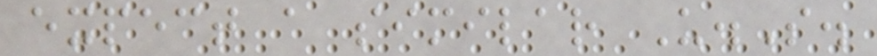expect a similar U.S.
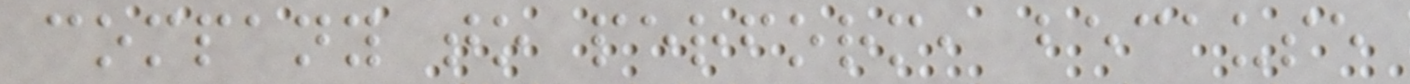company to perform, because
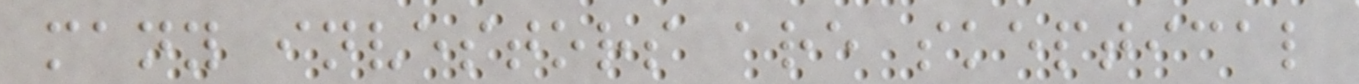many investors are skeptical
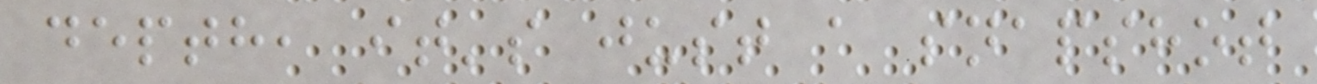depth, it's just a snapshot
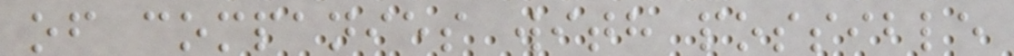of companies with possible
